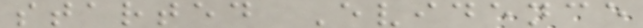started Evidence
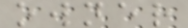owner
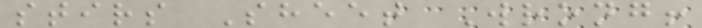stirs Sheet Wrong!
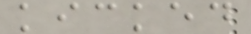kicked
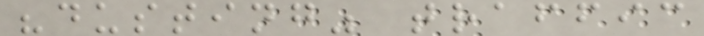"dusting" traffic
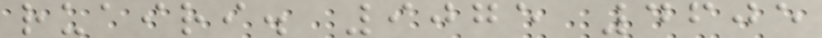ruairi. 9075 4605
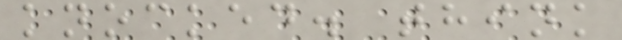knocked. think
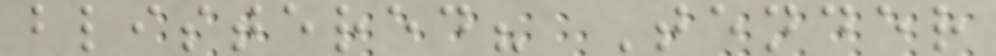blistered? Tender
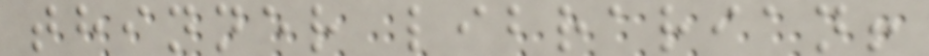thinner librarian!
